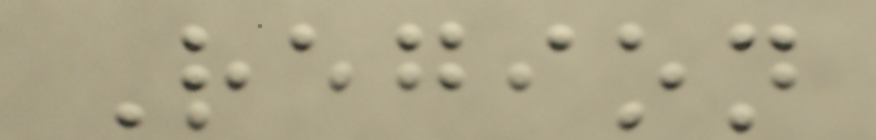Region
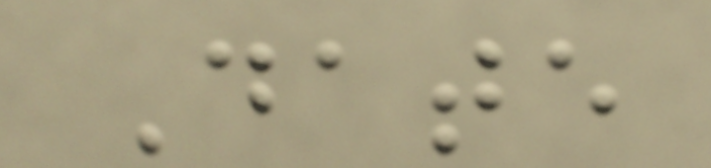Date
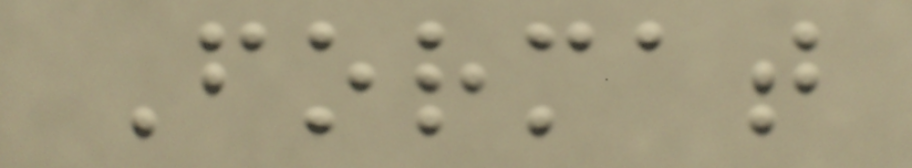Format
